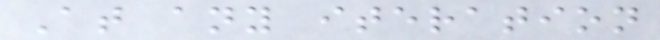At any iteration
